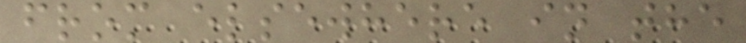from elsewhere in the
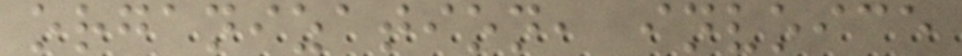organization, invoice
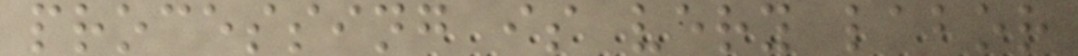processing is very labor
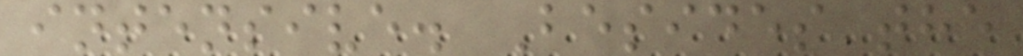intensive. Besides the
